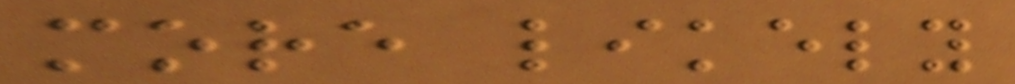more likely
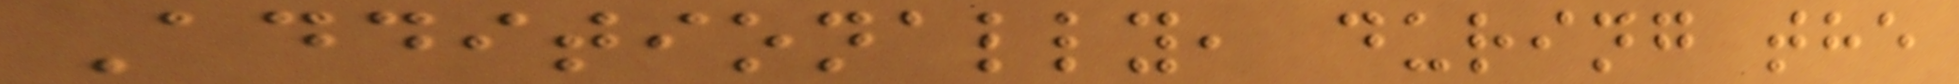Additionally, during the
